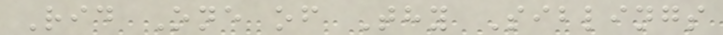Rid One of Thy Siblings
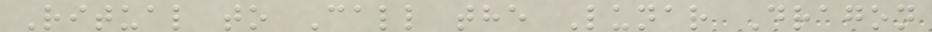Ritual to Call the Lunar Dragon
